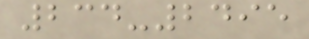234-2495
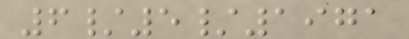6/5/1971
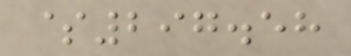$297.58
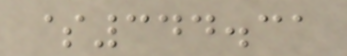$344.31
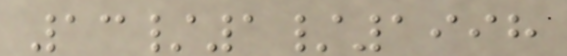13/1/1998
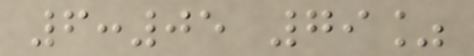6:05 79%
